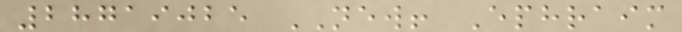28719025 NEW! Ephraim
